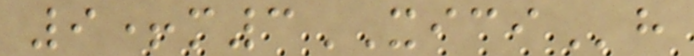9+m3XICIh
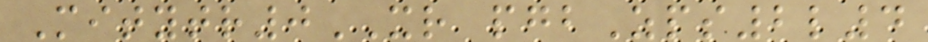Mitytr0XR pgbZps2l4
